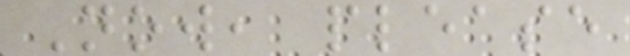Now, please
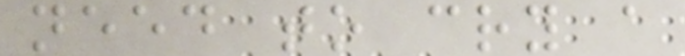need to cry a
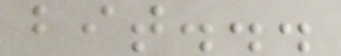bit...
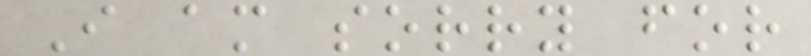I am sorry for
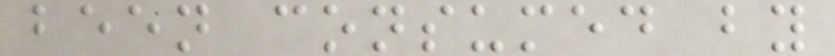been consumed by
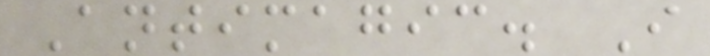Antimagic. I
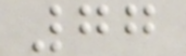77
